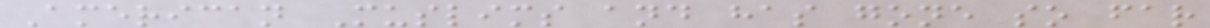American Muslims and has gone so far
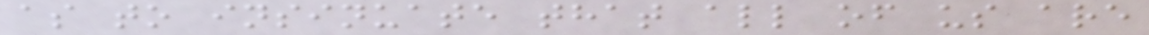as to insinuate that all of us are
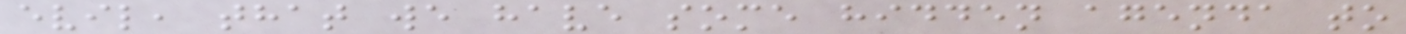evil, that we have some hidden agenda to
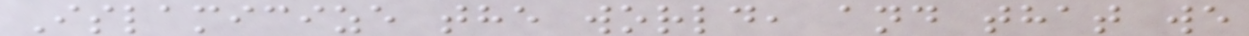Islamicize the world, and that we
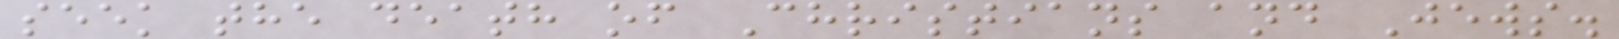seek the death of Christians and Jews.
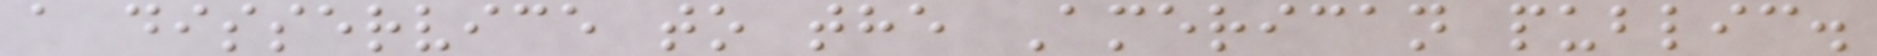a disservice to the American public.
